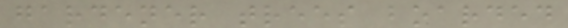gardener trees boarded
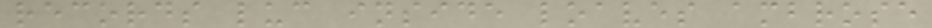records luc inside loaves ambrose
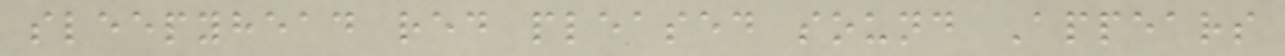sleepyhead red pleased sound Appears
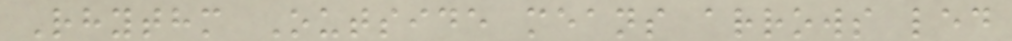Rhythm Outside means arrows led
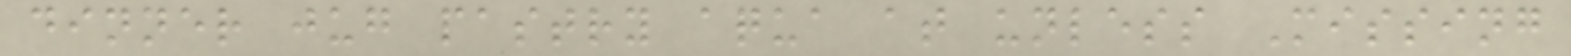dinner jug pastry aqua at unless Missing
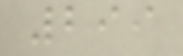299
